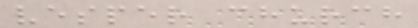vesper church
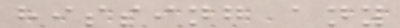hissing any
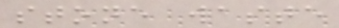stone waste
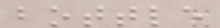bottle
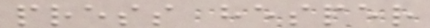press hesper
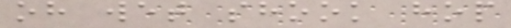oh wet shook hop
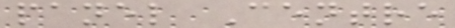panel Centre
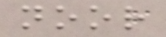noor
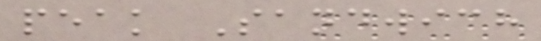peak Sandwich
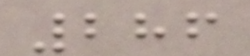286
